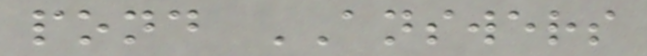pond ANSWERS
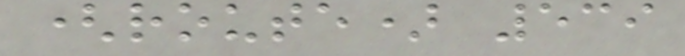(route) 539
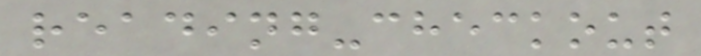reading-checkout
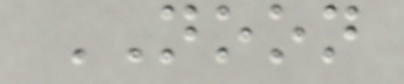NOON
